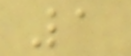1
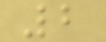2
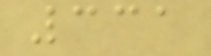331
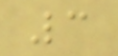3
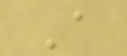A
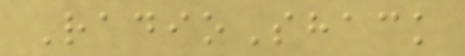RadioShack
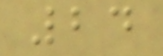24
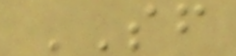SF
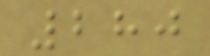280
